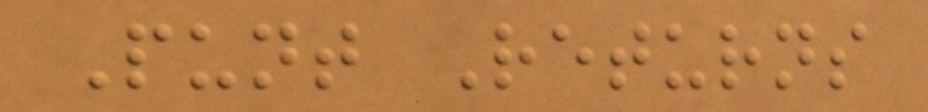Punt Returns
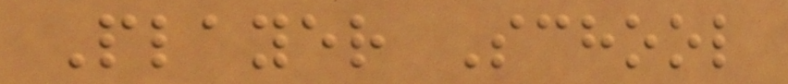Player School
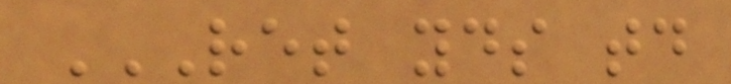RET YDS TD
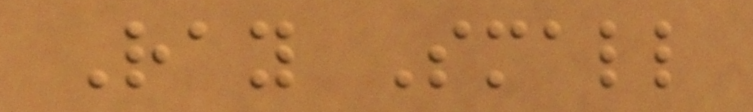Ray Small
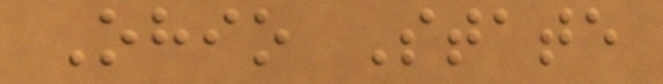Ohio State
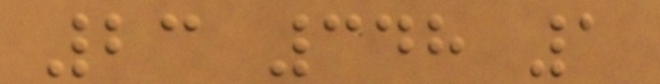23 348 1
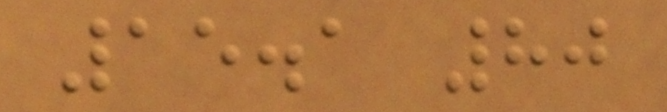15.1 80
